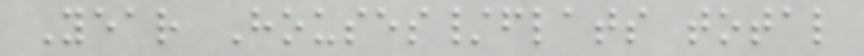Year Houses/flats total
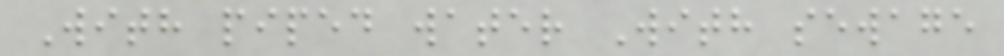With piped water With sewage
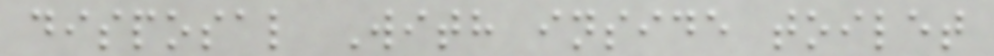disposal With inside toilet
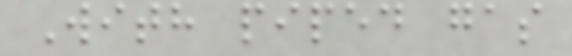With piped gas
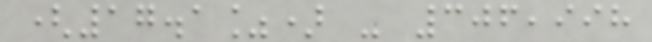(17.1%) - 306,998
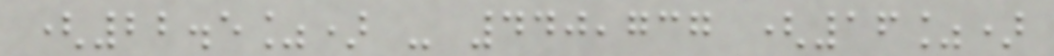(22.5%) - 440,737 (16%)
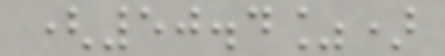(50.4%)
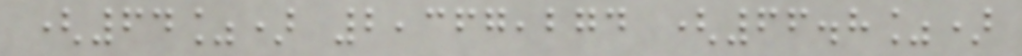(64%) 2,367,274 (66.8%)
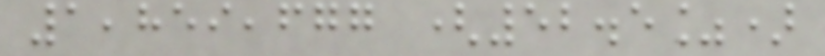1,859,677 (52.5%)
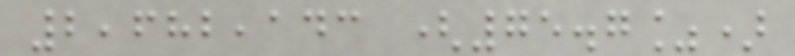2,682,143 (75.7%)
